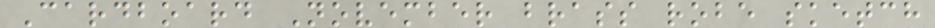Cardboard November brass robe sketch
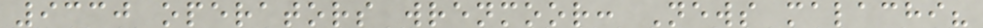9330 operators wrenmoor: News malachi?
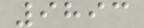9893
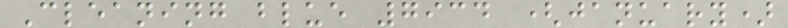Cleaning blue 7934 (january)
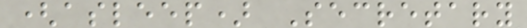(asleep) Secretary
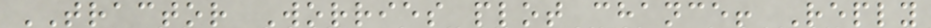TRACTOR Worries plot chance! Reply
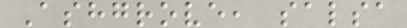Ashgrove, salsa
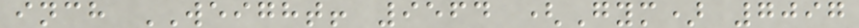inch WEIGHT! 9564 (Gym) 7097
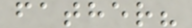father?
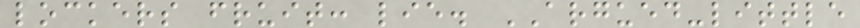lockers fruit: lie. ARGUED-little
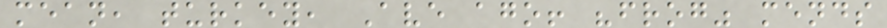mean, turkey, Ave ago! "frog" mends
